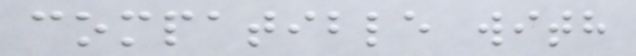compatible with
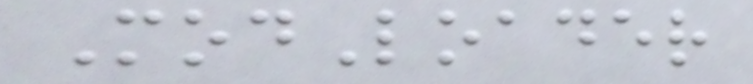ModLoader
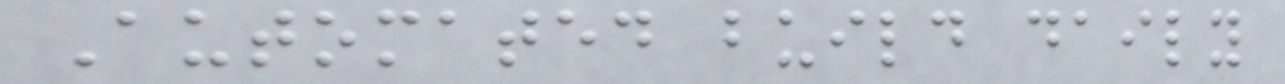Automated build daily
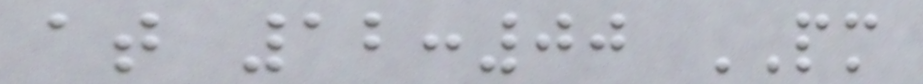at 12:00 PM
